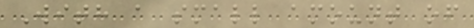With a small amount of
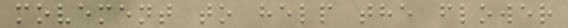movement to help the flower
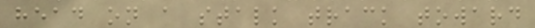head on a stalk track toward
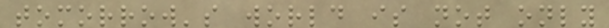tomorrow's world is not only
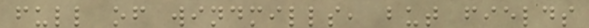full of windmills, but fields
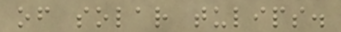of solar tulips.
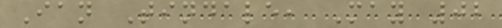Ian Tindale, May 02
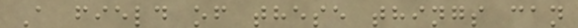A field of these things can
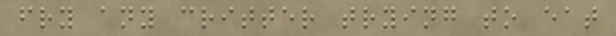fry any critter trying to eat
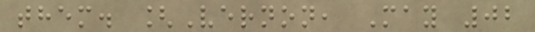them. [Vernon, May 02
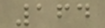164
